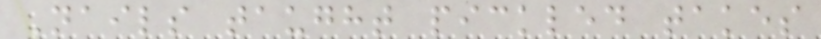Nails taught pickled takes
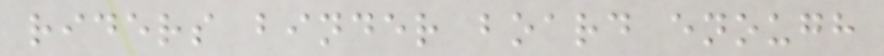riders binder board enough
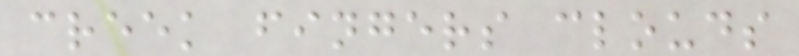creek fingers clouds
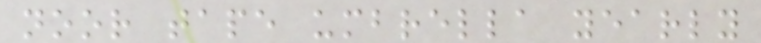noor tape umbrella yearly
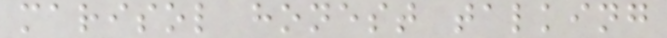marisol honest talking
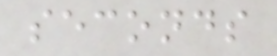seconds
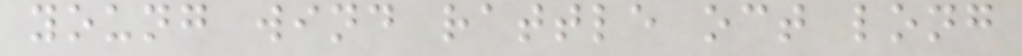young wind rattle oct long
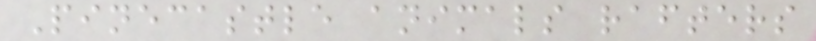Pinecastle animals rafters
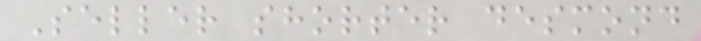Seller shorter desmond
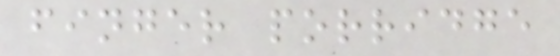finger porridge
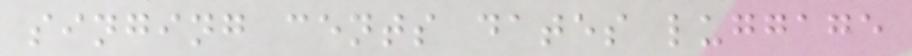singing cents dates luggage
